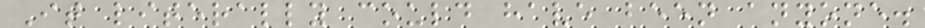It literally could have been anyone.
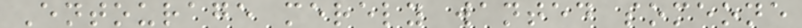Entourage merely wanted someone
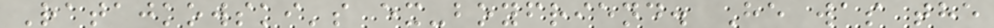Ratajkowski's ex-boyfriend. He was the
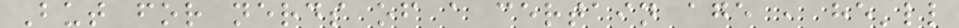But for nerds of a certain age , he'll
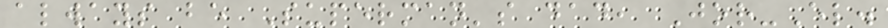always be Superman's dad, Jor-El.
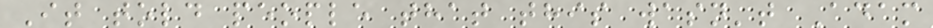It told people that this wasn't Adam
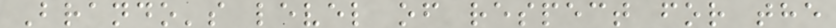Brando's level of respect for the
